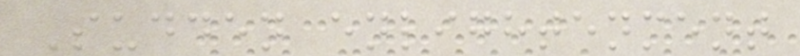Sudden enlightenment
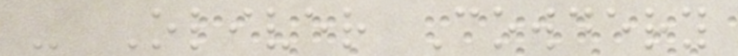- Oliver Cowdery
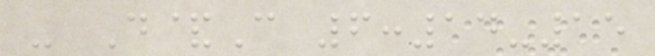- D&C 6:14-15
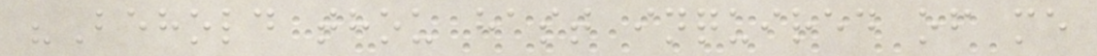"Behold thou hast inquired of me
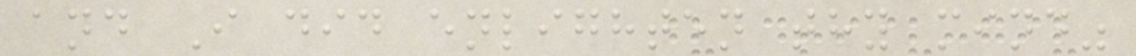and I did enlighten thy mind"
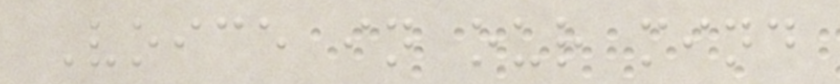Voice in our mind
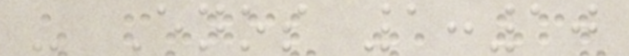- Enos 1:10
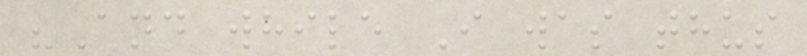"And while I was thus
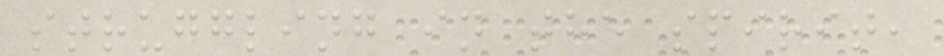struggling in the spirit,
